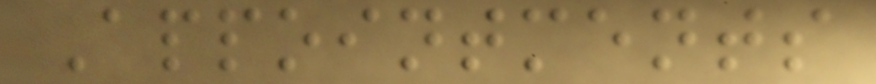Appointments
